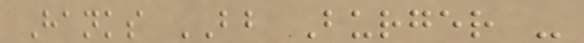Hanks BB Burger -
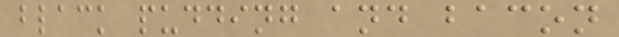black pudding and bacon
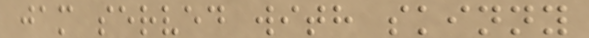jam served with skinny
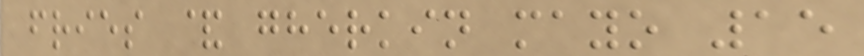fries & gherkin mayo 15
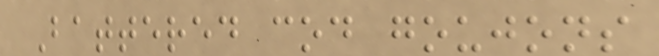Battered cod goujons
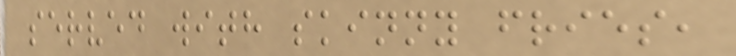served with skinny fries,
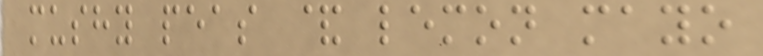mushy peas & lemon mayo
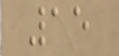15
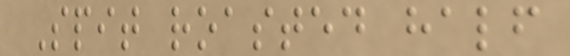Spit roasted half
